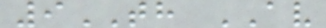9TH AV
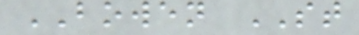BOWEN ST
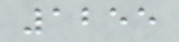1255
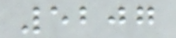5207
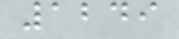1249
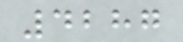4287
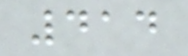414
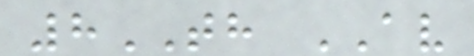8TH AV
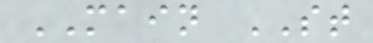MAIN ST
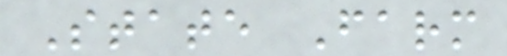State Farm
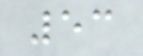53
